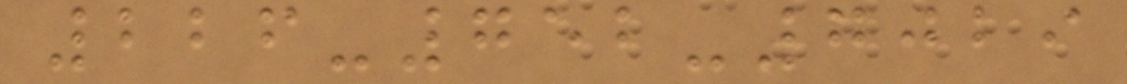226-752-7029
